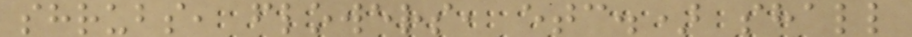shrubs, flowers, etc.) shall
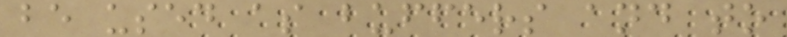be used as buffers and to
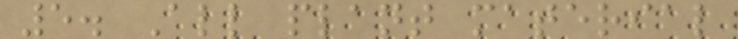5. All plant material
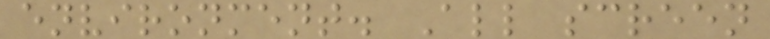environment. All screen
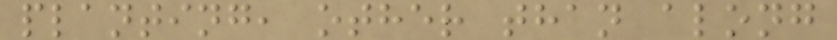planting, other than along
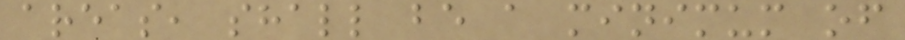areas, shall be a minimum of
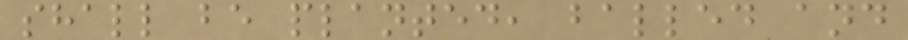shall be planted, balled and
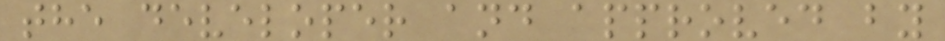the developer and approved by
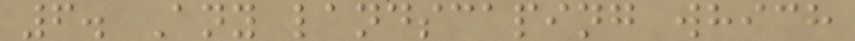6. Any landscaping which
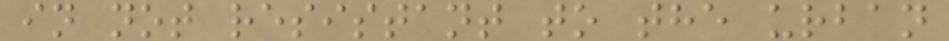in not resistant to the urban
